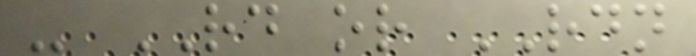- RD or RDN
